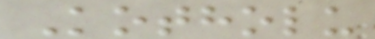Kotholu
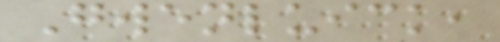Gwenluick,
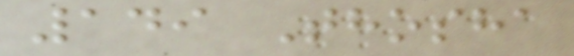149 Thosha
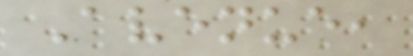Avenue,
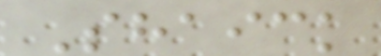Shaick
